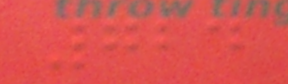724
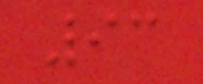93
